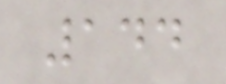144
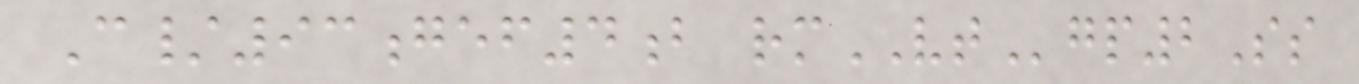C/93gef4b rmVTgp2Ss
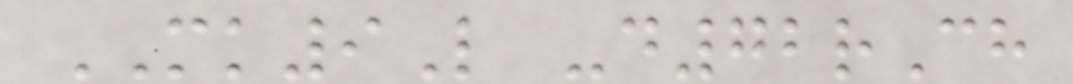MK9L -d72rCh
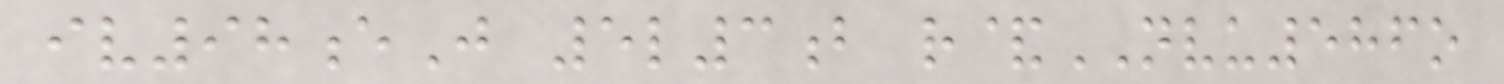iv98eJ 5l3b r&NVU586o
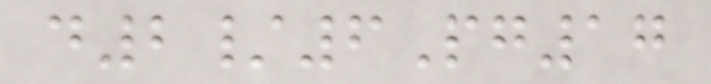d2/6Pg17
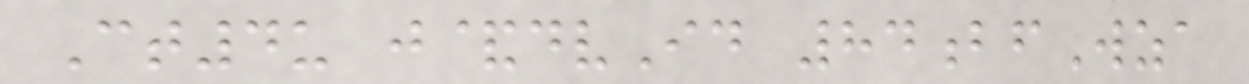Ct4u j&dvId 84bfWza
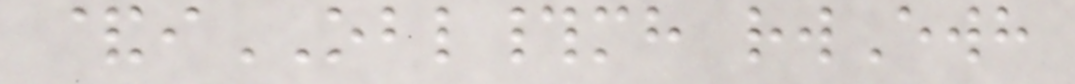&iOBL#mh rwEwh
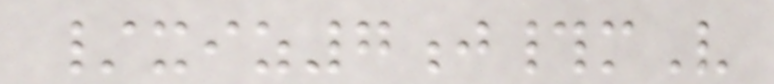/xiz7j#mV
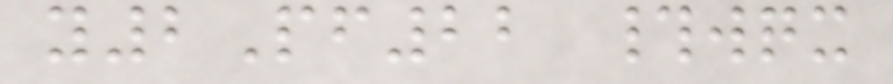y2Pf22 #wqx
